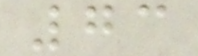73
